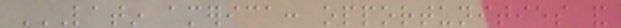LATIN AMERICA: OPPORTUNITIES AND
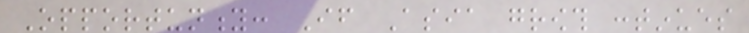Opportunity: If Asia growth continues
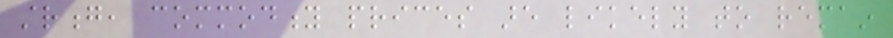strong, commodity prices are likely to remain
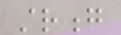strong
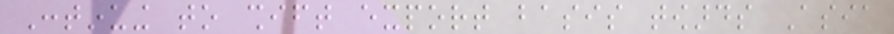Continuing to shift export basis towards Asia
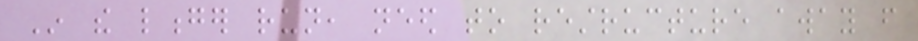In the longer run, need to restructure away from
